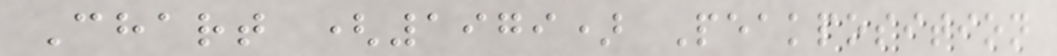Chart (1979) Peakposition
